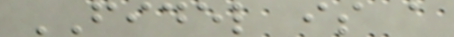FIDEL is a
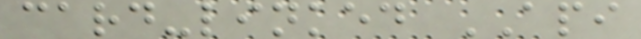card-linked API
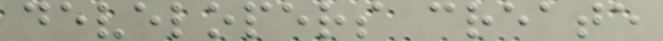developers create
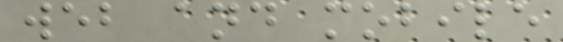web and mobile
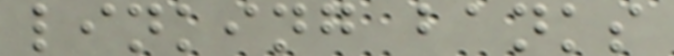linking banks
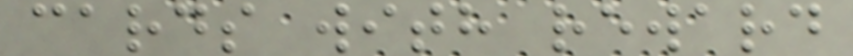cards with reward
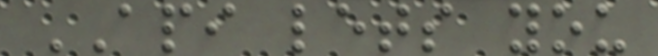API lets you
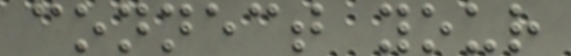connect your
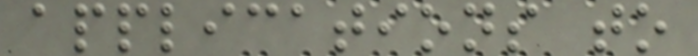applications to
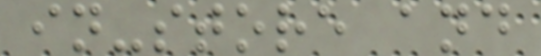in-store and
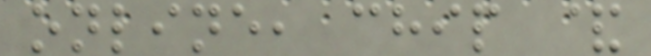online, chip &
